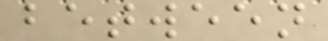between
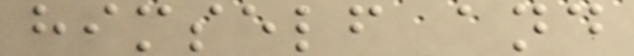himself and
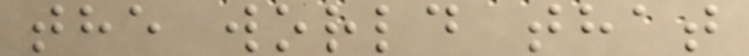the world that
